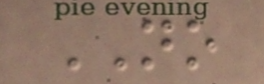NO
